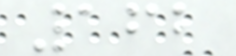162
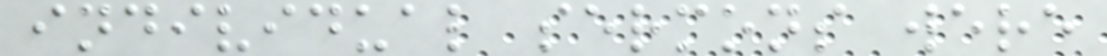individual sermons were
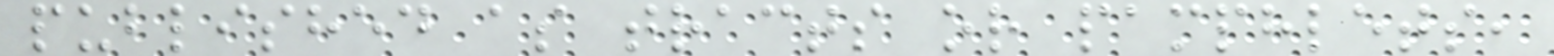published as tracts or pamphlets,
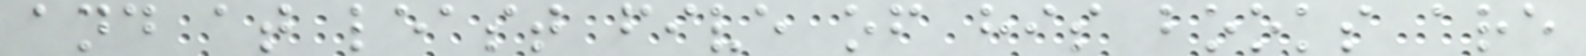and at least five of his books are
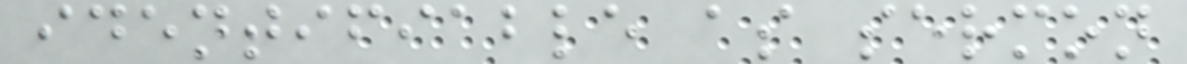identifiable as sermon
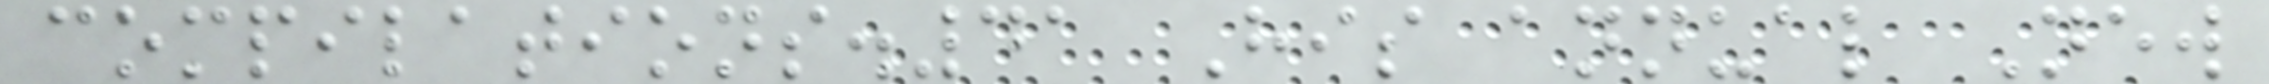compilations.41 His annual New
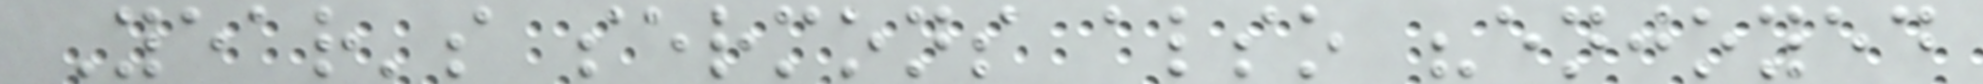Year's sermons also "enjoyed
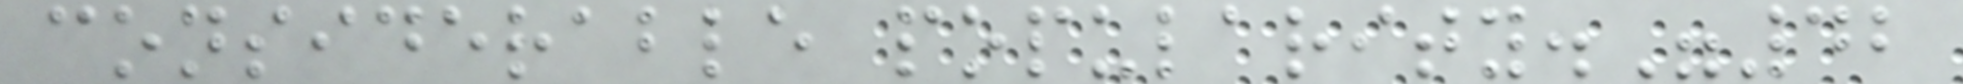considerable popularity."42
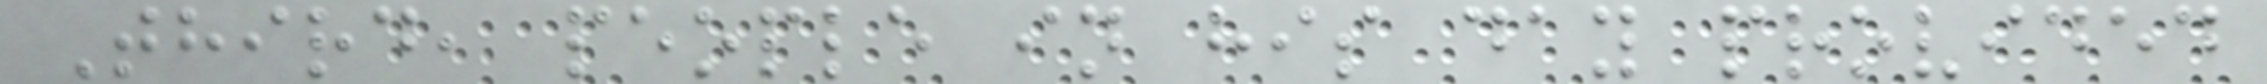Third, people in his day provided
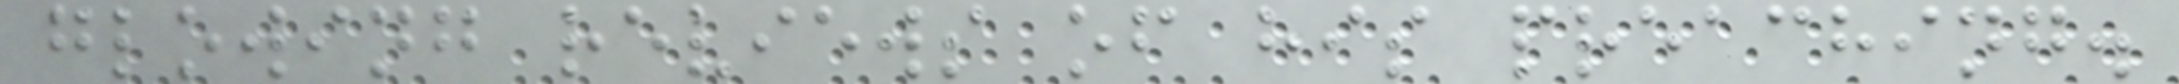glowing reviews of his preaching.
